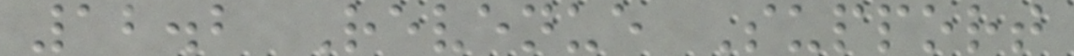12.2 Revenue Support
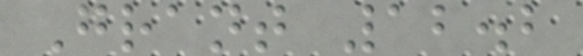Grant 12.2
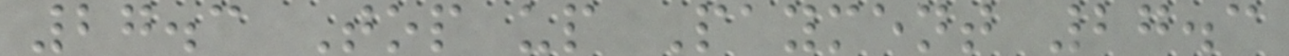27.3 Top up Payment 27.3
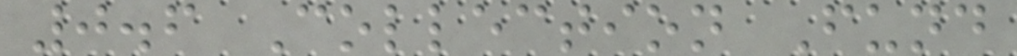0.6 Collection Fund
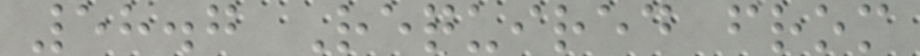58.7 Required from
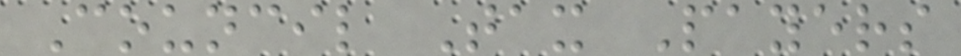Council Tax Payers
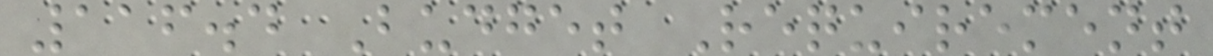116.4 Budget Requirement
